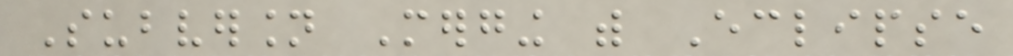Subversion Merging with Eclipse
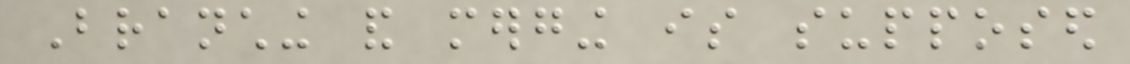Branching and merging is supposed
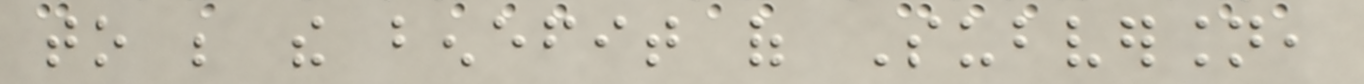to be the benefit of Subversion,
